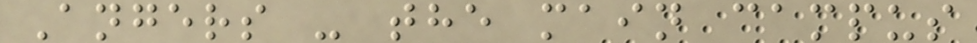Angers - the main campus
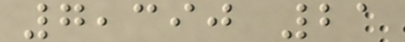7,390 21
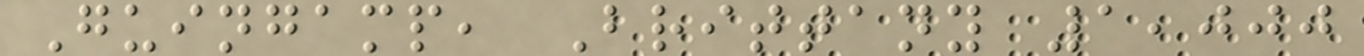Guingamp, Brittany 1,000
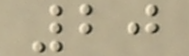20
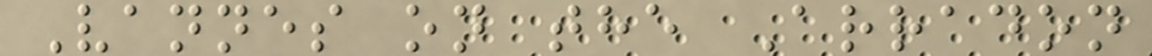Vannes on the Arradon
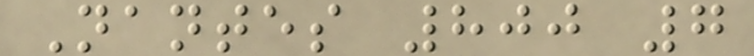Nantes 800 7
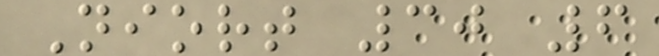Niort 30 6
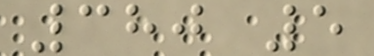380 5
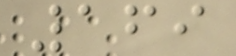169
